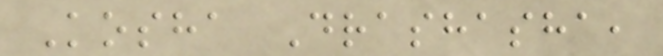Kosha Drashasha,
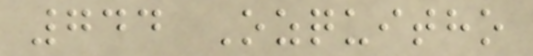744 Ozquitho
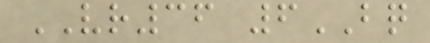VR36 6BQ
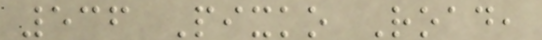536 Pixko Road,
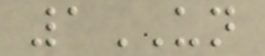1UN
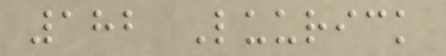182 Luurick
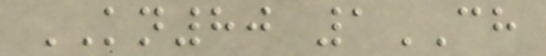KN80 1CH
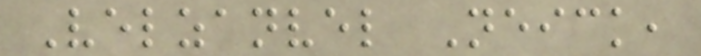Velzanvel Neick,
